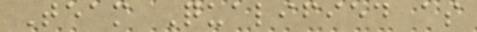Team Qualified as
